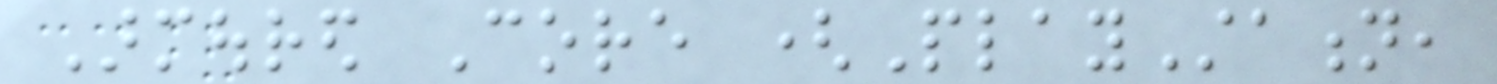Armoured Core (PlayStation,
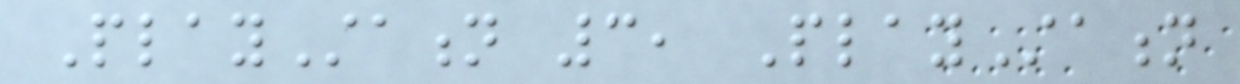PlayStation 3, PlayStation
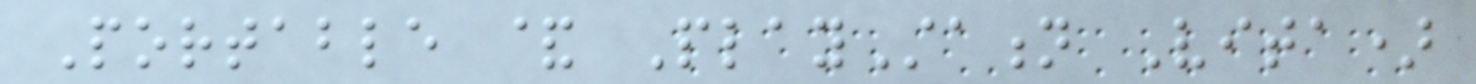Portable & PlayStation Vita)
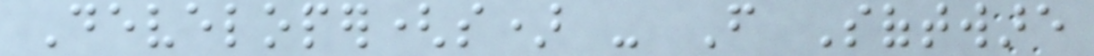Developer(s) - From Software
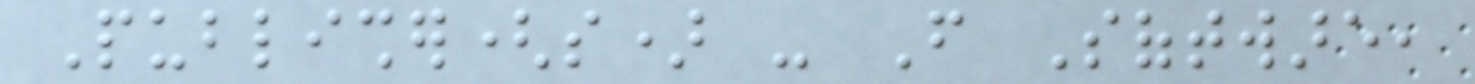Publisher(s) - From Software,
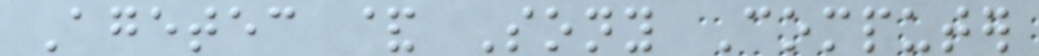Agetec & Sony Computer
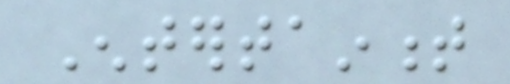Entertainment
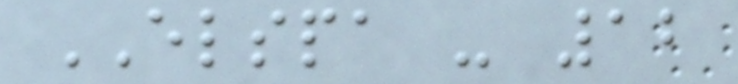ELSPA - 12
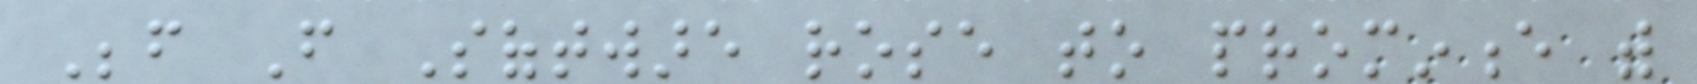Before From Software rose to prominence with
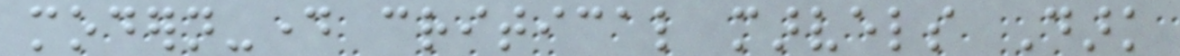modern-day critical marvels Dark
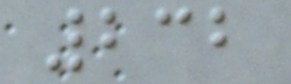232
